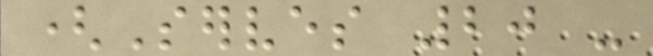(Serves 20 -
